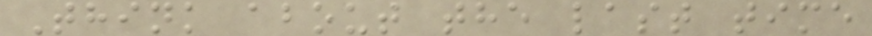Think about the last time
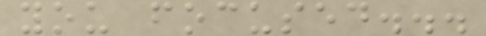you focused...
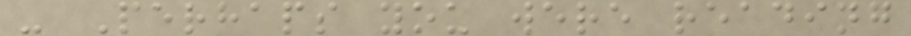- Perhaps you were reading
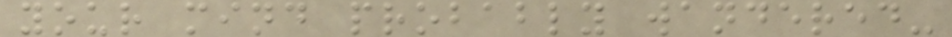your mind probably wandered-
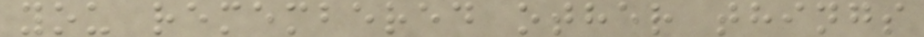you remembered other things
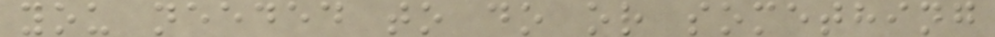you needed to do or something
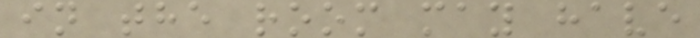in the room may have
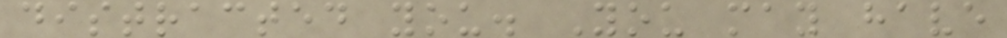distracted you. You may have
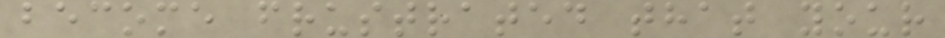become frustrated that your
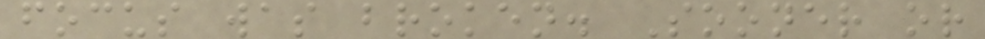focus was broken. Sooner or
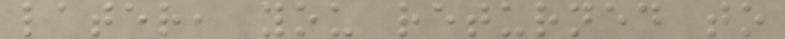later, you returned to
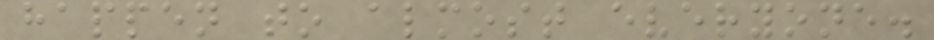happen to almost everyone.
